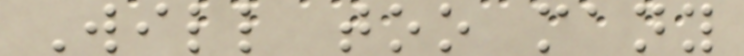Will too many
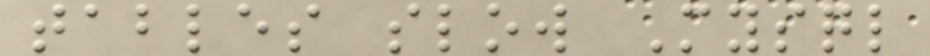tables slow Mysql
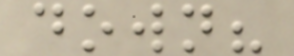down?
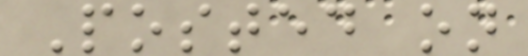Posted on
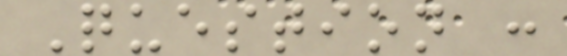Question :
